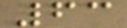63
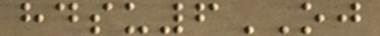hdsu6OJ
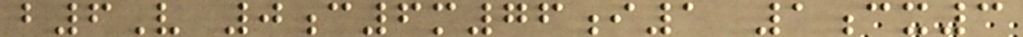b6V 0c6m76i1 1cx3
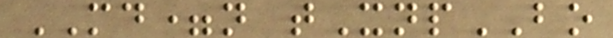MD=n tXnpBO
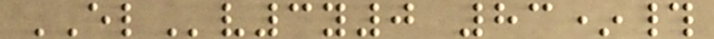ELv3y0 83*#
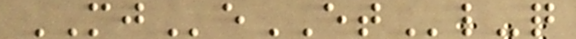MJeETl-q
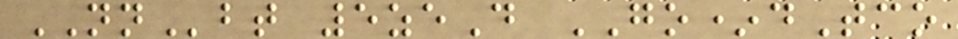NNbt 5zeD GO*dTco
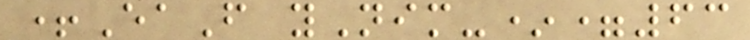+EaF yNim-*=63
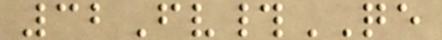32Fv#QE
